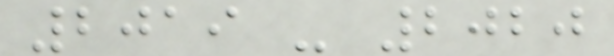2019 - 2020
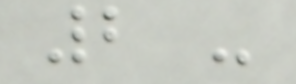2 -
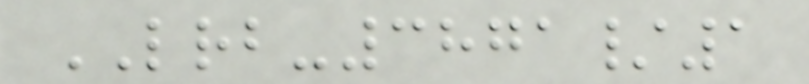LRB-3871/1
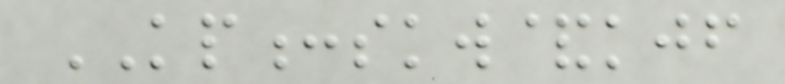KP:skw&kjf
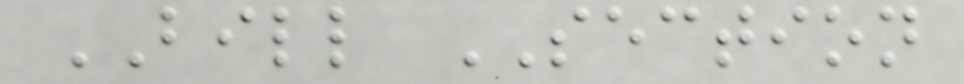BILL SECTION
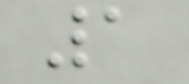1
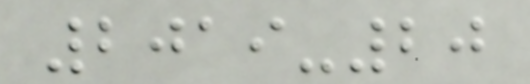2019-20
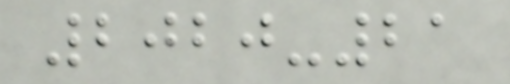2020-21
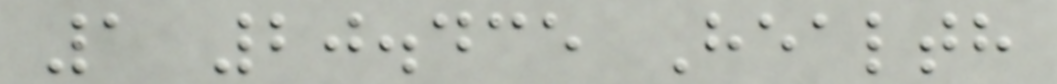1 20.435 Health
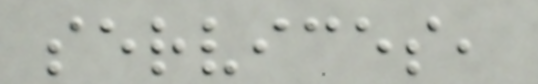services,
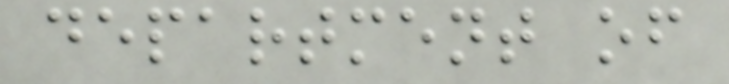department of
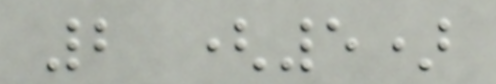2 (5)
